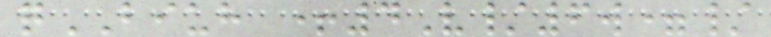qBIUH +4V/6w=/
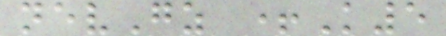nevGz +K5
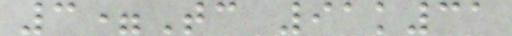3=Tc 91k31
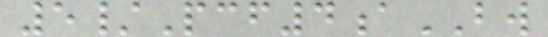5/Pcf4aBW
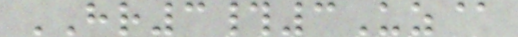HR3#3Uz@
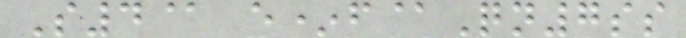S4@ e*f@Qn7ss
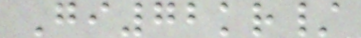Gi72kr/
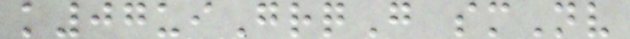k07uiGrqG smNv
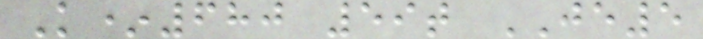K*680 59t JE5
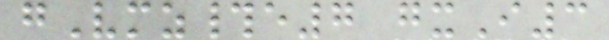gVmz#e7 gxI3
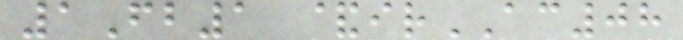1Fb1 &irAC08
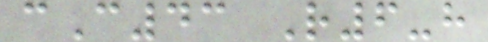cC43 R6-h
